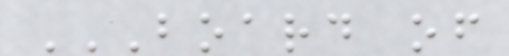BOARD OF
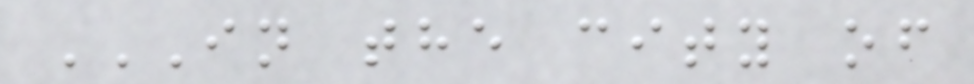IN THE CITY OF
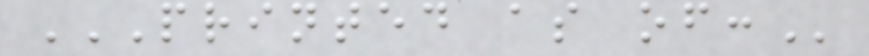PRINTED AS OF:
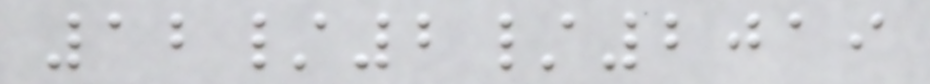12/2/2019
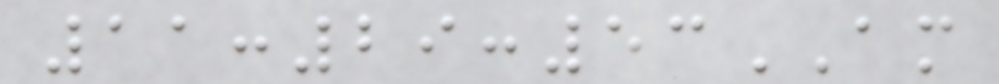11:29:53AM
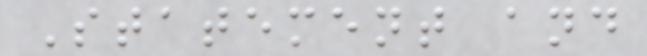Statement and
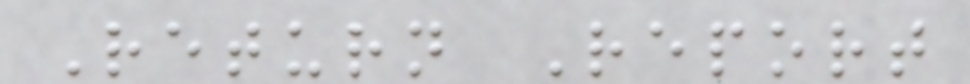Return Report
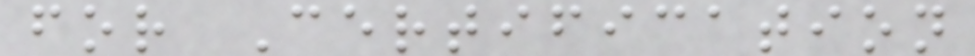for Certification
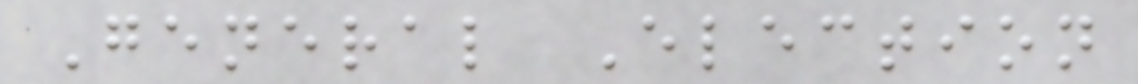General Election
